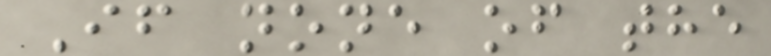If none of the
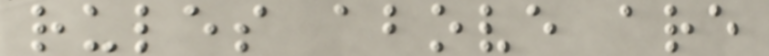rules above are
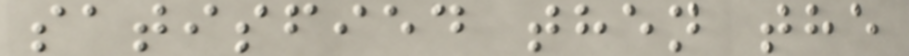satisfied then the
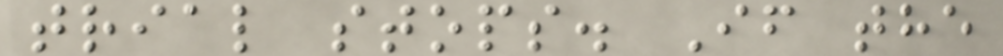trial stops. If the
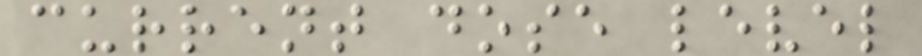current dose level
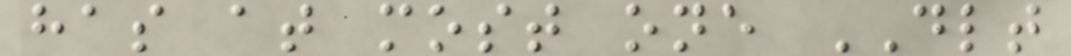has at most one DLT
